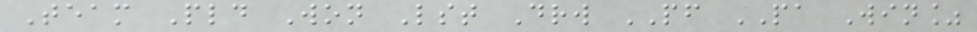Team Pld Won Lst Drw PF PA Win%
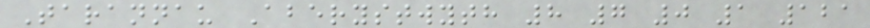Tarannau Aberystwyth 8 7 0 1 121
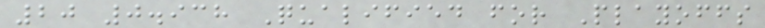20 0.938 Qualified for Playoffs
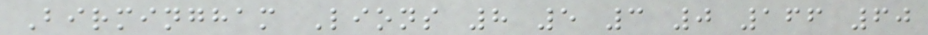Birmingham Lions 8 5 3 0 166 60
